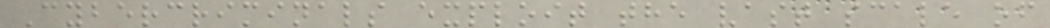Cybercriminals exploit the vast scale of
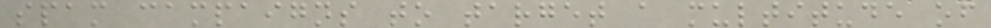spam campaigns to target a multitude of
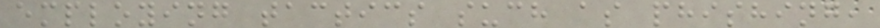employing tactics such as phishing,
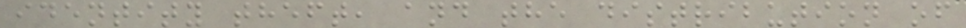identity theft, and the distribution of
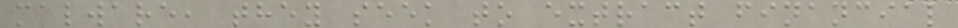malware, they seek to extract financial
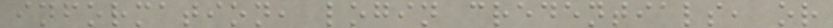information, login credentials, or
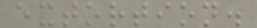extortion.
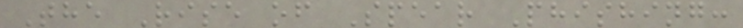The Rise of Spear Phishing:
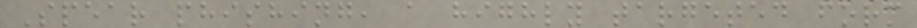Spear phishing, a highly targeted form
